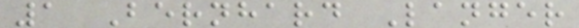1 Bernhard Langer
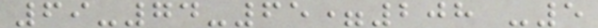69-74-65=208 -5
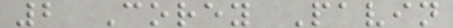2 Corey Pavin
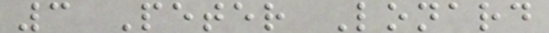3 Peter Lonard
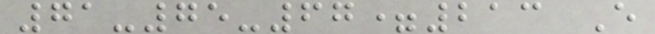71-75-67=213 E
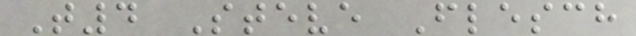T4 Steve Flesch
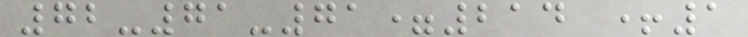72-71-71=214 +1
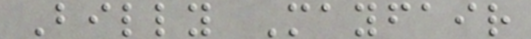Billy Mayfair
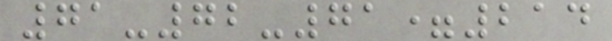71-72-71=214
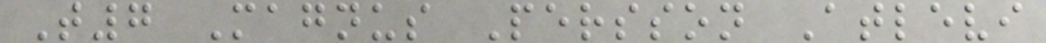T7 Magnus Persson Atlevi
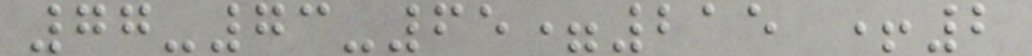77-73-65=215 +2
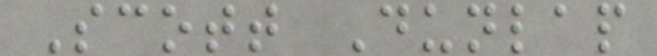Scott Dunlap
